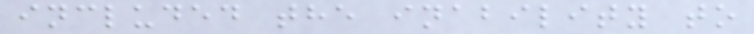included the inability to
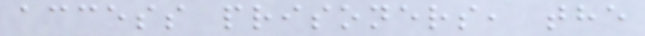access prisoners, the
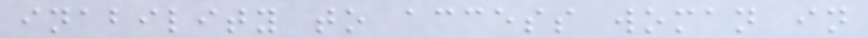inability to access woman in
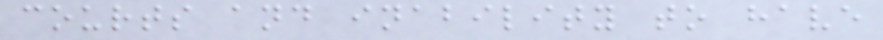courts and inability to have
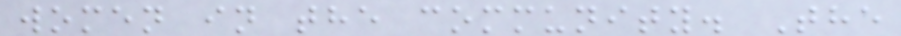women in the community. The
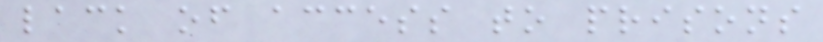lack of access to prisons
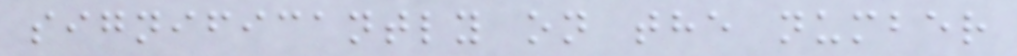significantly on the number
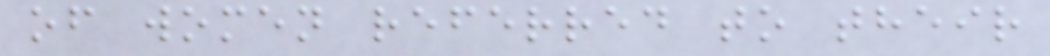of women referred to their
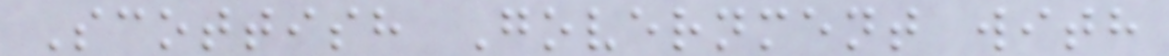Scottish Government with
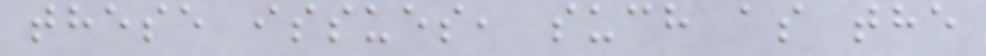these issues, such as the
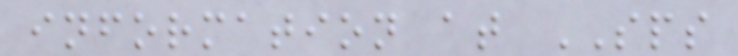information at SPS
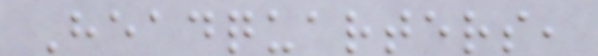Headquarters,
